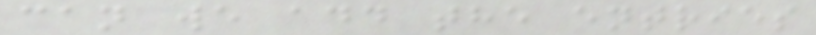can we add the entries
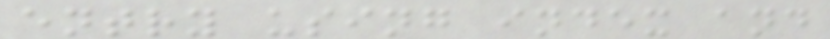entry using index and
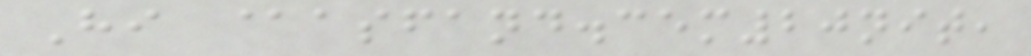Hi @asfand.cem20nit,
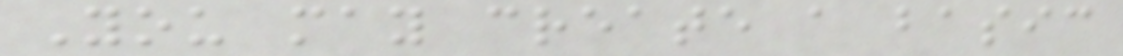You may create a basic
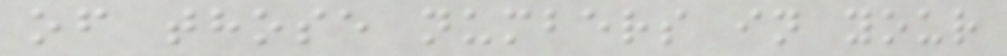of those numbers in your
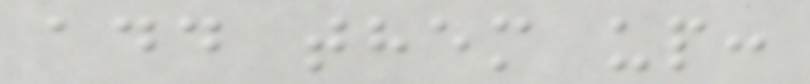add them up:
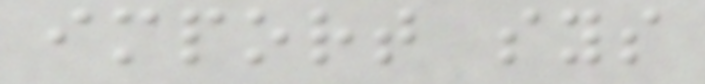import sys
